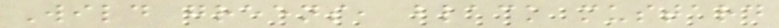Wild greens, black mustard
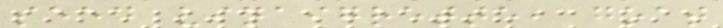seed vinaigrette, goat
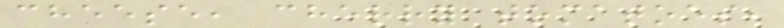cheese, cherry tomatoes,
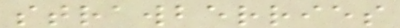strawberries
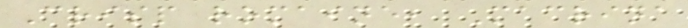Crisp romaine, Macrina
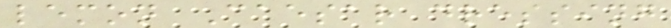lemon Caesar dressing
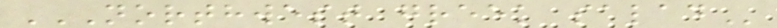NORTHWEST GREEK SALAD
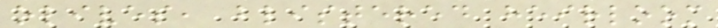olives, blistered heirloom
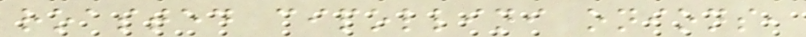roasted cipollini onions,
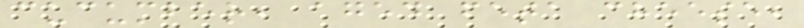cucumber, aged feta cheese,
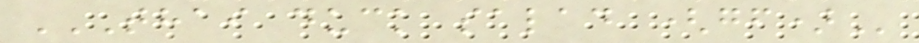THAI DUCK SALAD (GF)
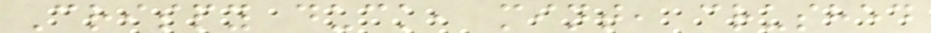Crispy duck, mint, crushed
